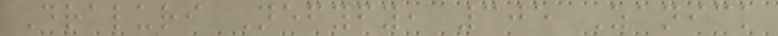Draluri Nefyfy, 305 Zanick
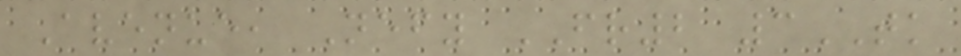Avenue, Nefy FR2 3TK
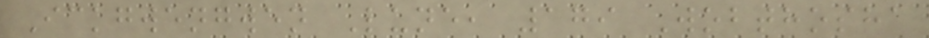Ickgwengwen Lune, 179 Wobthosha
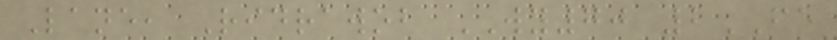Lane, Ridrawob WY70 2FE
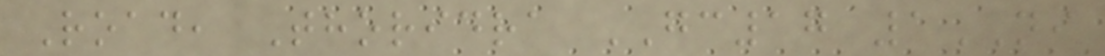Road, Thoridra GC17 1NI
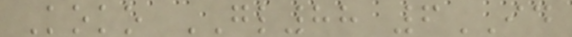Koko GL88 6ID
